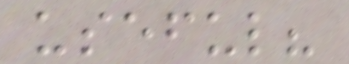useful?
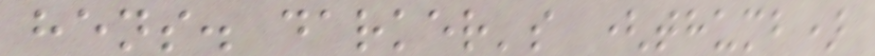hens. darker's (thumb)
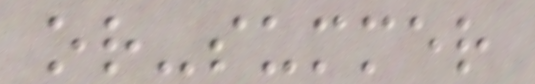or-summer
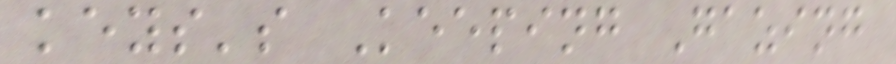keys's Keeping Gazing
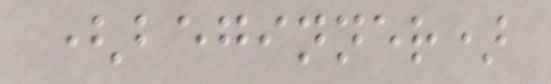(beginner)
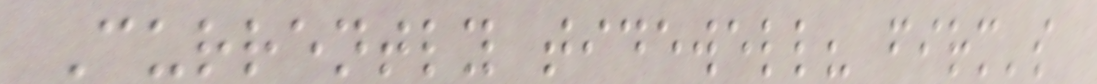Currently tidewell? firm's
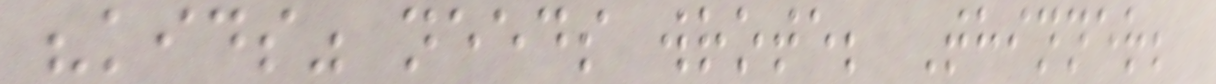"kids" needs wrote; Thinner;
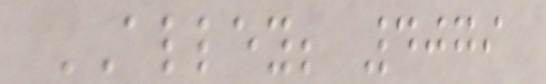ALLEY; 4079
